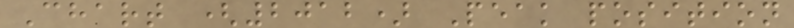Chart (2012) Peak position
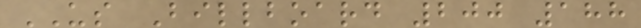US Billboard 200 188
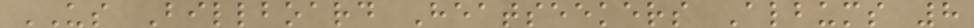US Billboard Heatseekers Albums 8
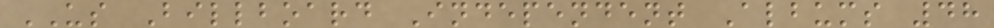US Billboard Independent Albums 48
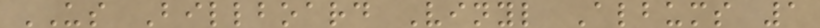US Billboard Vinyl Albums 1
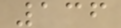136
